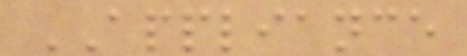APPLIANCE
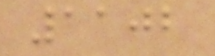1102
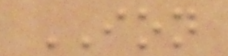ION
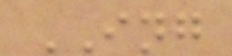ING
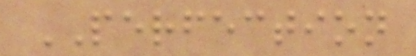PERFECTION
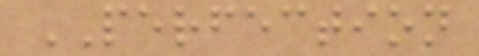PERFECTION
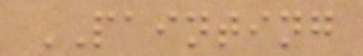PAINTING
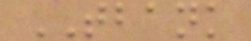TBANK
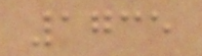1735
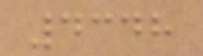4348
